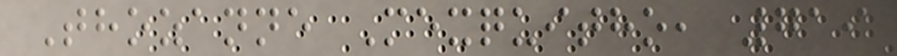Thozanne Mexquitho, 719
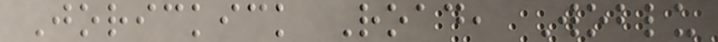Jorickick Road, Woblu
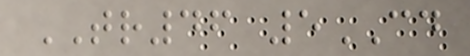TR46 5CD
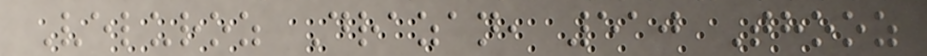Veluroz Drazan, 510 Thooz
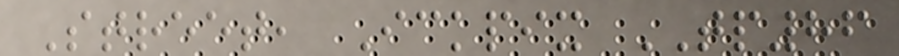Street, Ickpix TP86
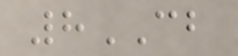8CB
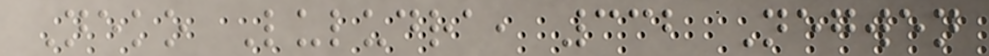Neko Luludra, 332 Negwen
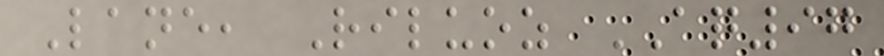Lane, Riluoz AQ97
